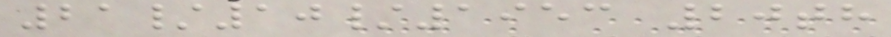21/10/1953 20th
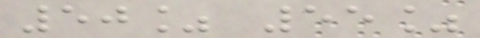50% 55%
